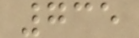735
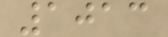1013
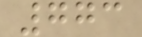773
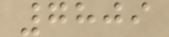7809
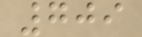709
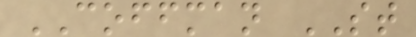COFFMAN ST
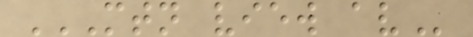MTN VIEW AV
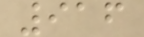916
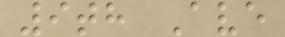9th Ave
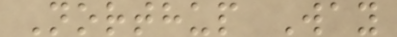Northup Way
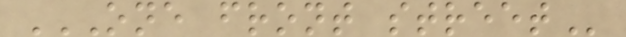ONE FRONT STREET
